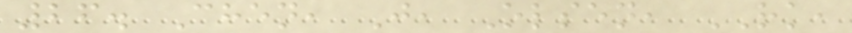26. Chen, J, Olsen, RK,
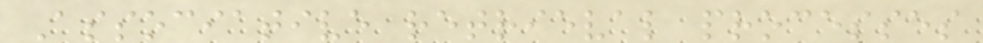Associative retrieval processes
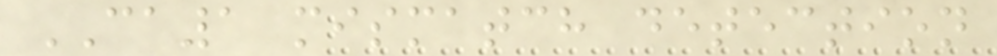CA1 mismatch detection
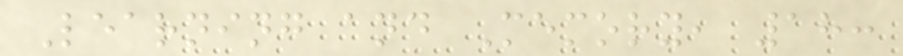Learning and Memory, 18:
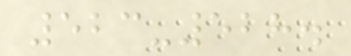523-528.
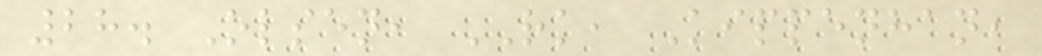28. Olsen, RK, Kippenhan,
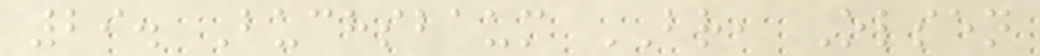29. Buchsbaum BR, Olsen
